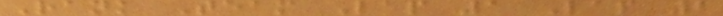Rank Team Lap 1 Lap 2
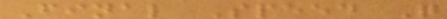Final Speed Q
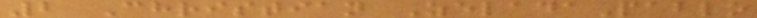2 Christian ZeladaPablo
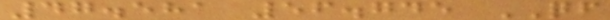47.581 56.745 QF
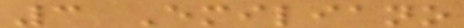3 Emiliano
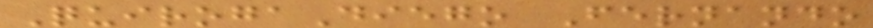QuirogaDiego Fernando
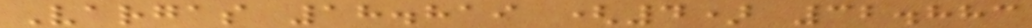Vargas 18.819 (4) 32.883
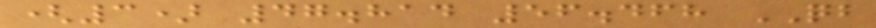(3) 47.814 56.468 QB
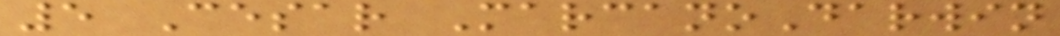5 Cesar MarcanoDarwin
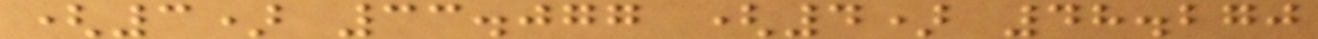(3) 33.077 (4) 48.270
